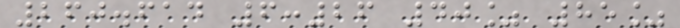260.614 6:26 40% 85%
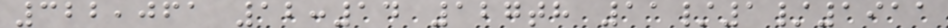322,061 12:14 127th 11/1/1911
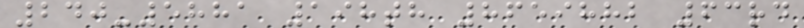240-5881 198th 8659882 63rd
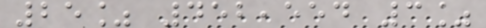25% 452,554 3%
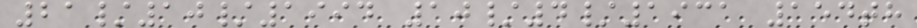21/10/1994 10/4/1931 154th
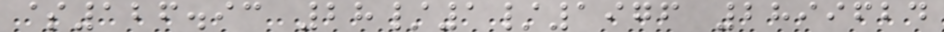$126.93 28/1/1976 2899624
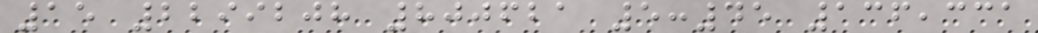15 2299208 800621 5:45 136,331
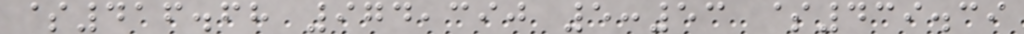$416.68 974,390 5:53 $439.39
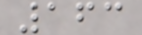163
